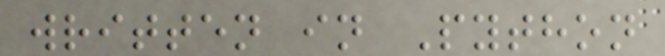written in Python
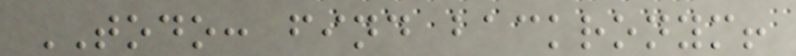TODO: find backronym!
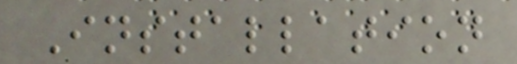Installation
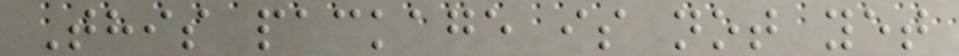This package is not yet
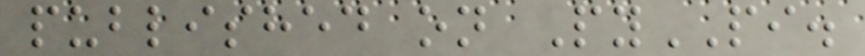published on PyPI.
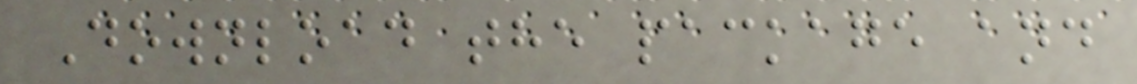Download the package and
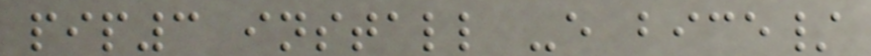pip3 install -e bice/
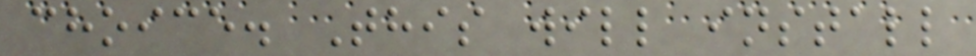choice. This will install
